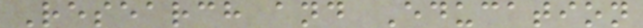Research and Education
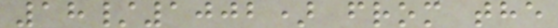18/1002) from the
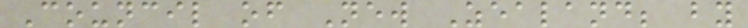Council of New Zealand; by
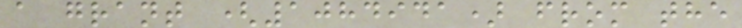a grant (1084941) from the
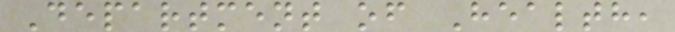Department of Health,
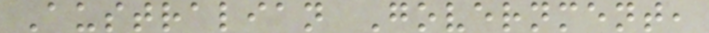Australian Government,
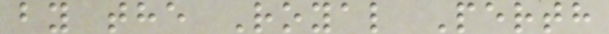by the Royal Perth
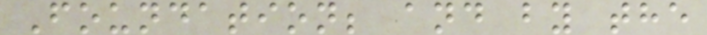Foundation; and by the
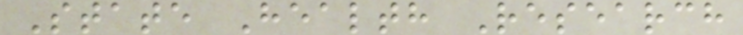State Health Research
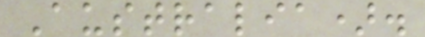Australia).
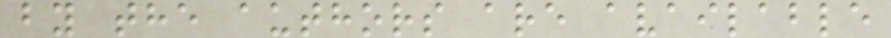by the authors are available
